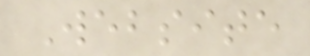Website
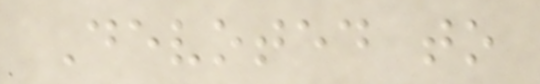Devoted to
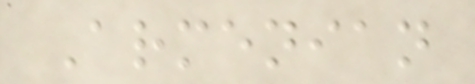Armenian
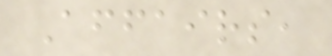Affairs,
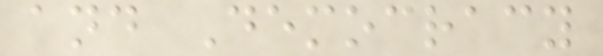and Democracy
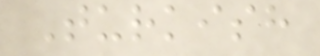Turkish
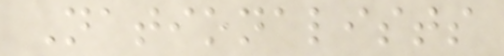Nationalists
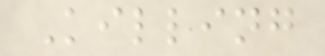Killing
